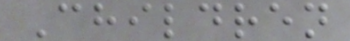Children
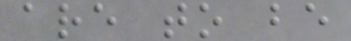are to be
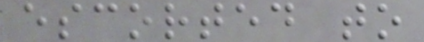escorted to
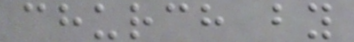church by
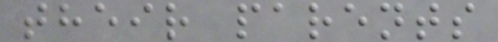their parents
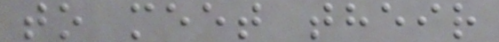to meet their
